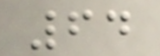64
